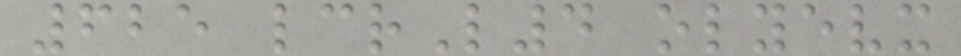625 lcrL4 olyevx
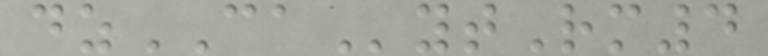dzCAytRm4
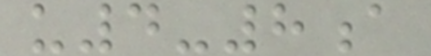u4-8a
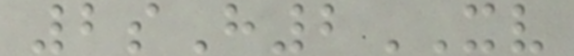2sH2XV
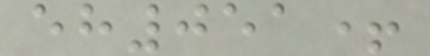eh051+
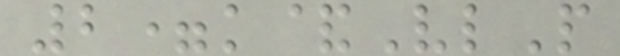2=k&VlP
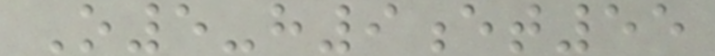O5-h9et55
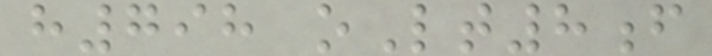h798 oLt8f
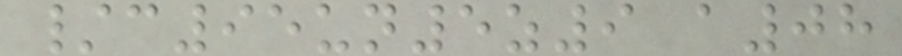/c95un5z9 a08
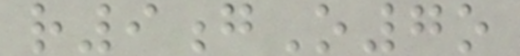r9gO7o
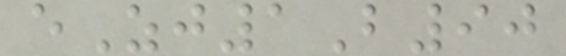eZj1B90
